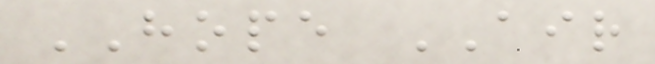HOPE AIR
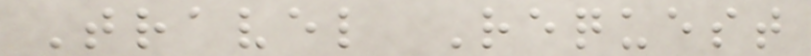Travel Request
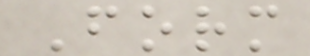Form
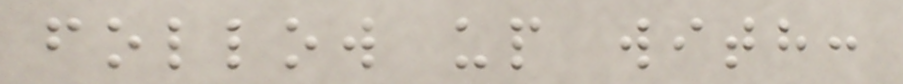follow up with:
